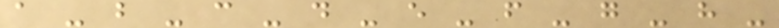a - b - c - d - e - f - g - h -
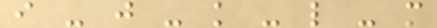i - j - k - l - m
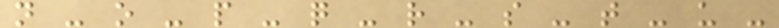n - o - p - q - r - s - t - u -
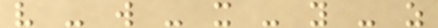v - w - x - y - z
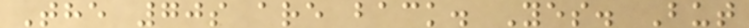The 70s are back. Yes. But
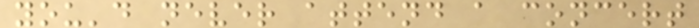you'd never attend a concert
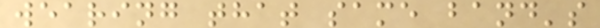wearing that same band's
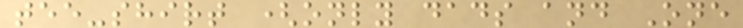tee-shirt (only dads and One
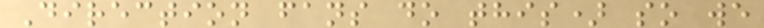Direction fans do this) so we
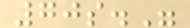70s."
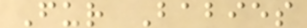Fur Babies
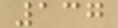137
